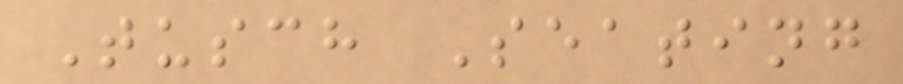Tusch Seating
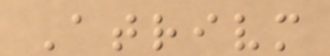Atrivm
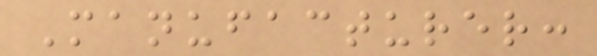Manufacturer:
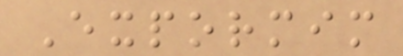Expormim
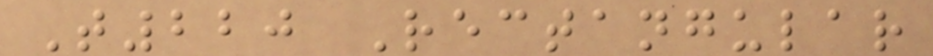T220 Rectangular
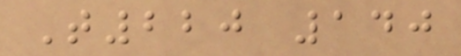T220 140
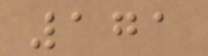171
